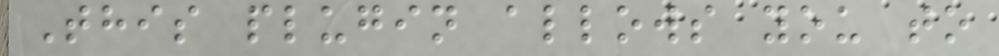This plugin allows you to
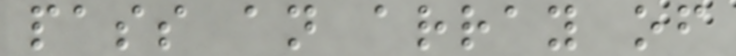pass an array of
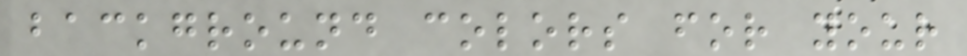background colors for your
